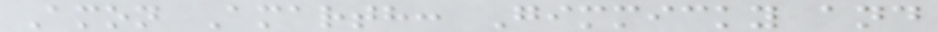Amon Amarth: Gimmicky and
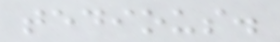tedious.
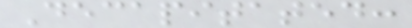Decapitated:
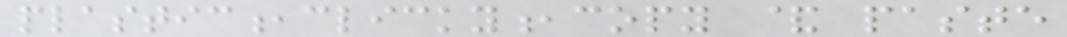plastic,clicky,copy & paste
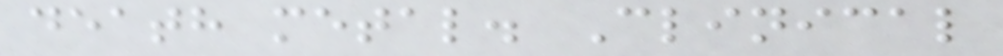death metal. Clinical
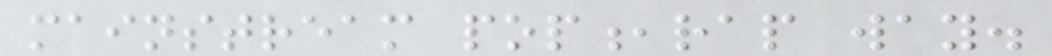mainstream pop,rap way.
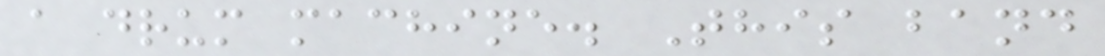a drum machine. This band
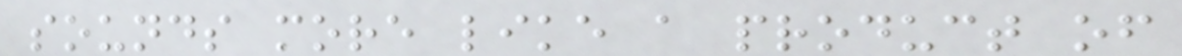sounds more like a product of
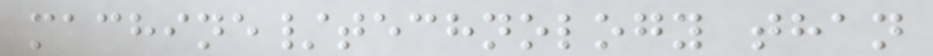machine/technology than
